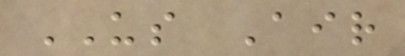US Air
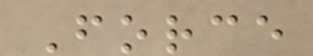Force
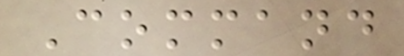Command
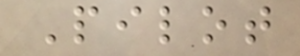Pilot
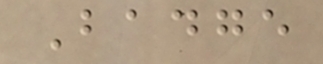Badge
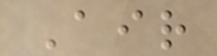Air
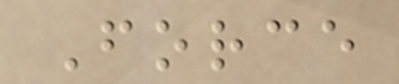Force
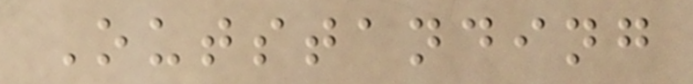Outstanding
